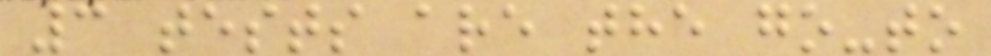3 tests are the go-to
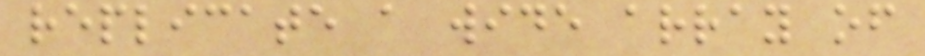replicate a wide array of
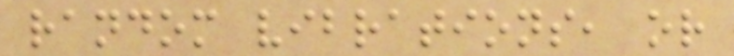random vibrations, or
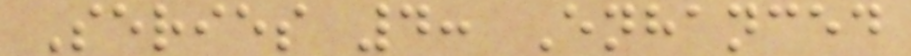Series 4: Enhanced
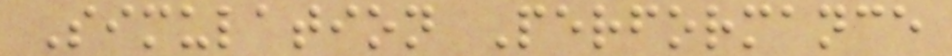Simulation Performance
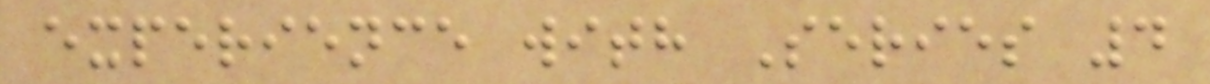experience with Series 4
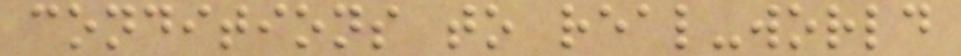conditions to real-world
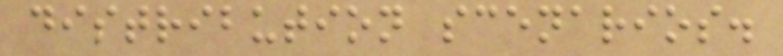distribution scenarios.
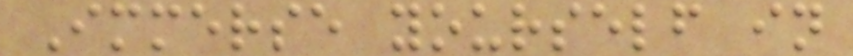Immerse yourself in
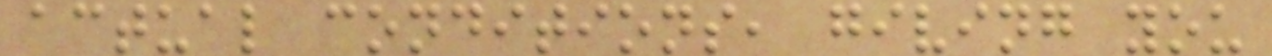actual conditions, giving you
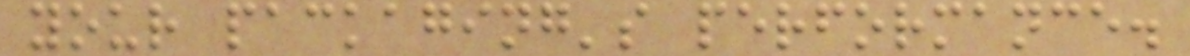your packaging's performance.
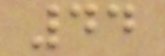44
